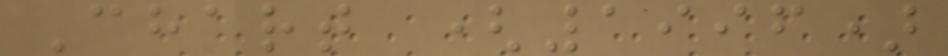Chart (1996)
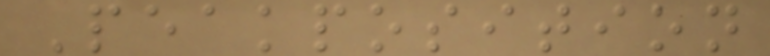Peakposition
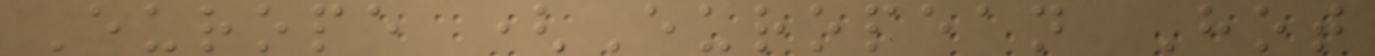Europe (European Hot
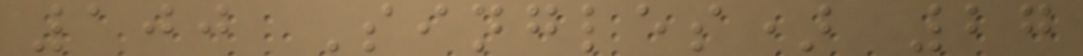100 Singles) 27
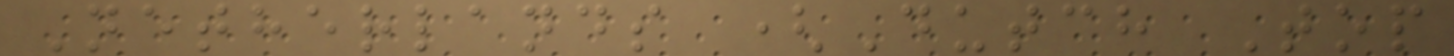Netherlands (Dutch Top
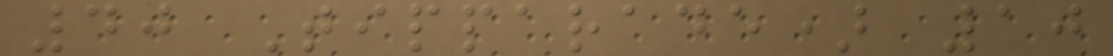40 Tipparade) 10
